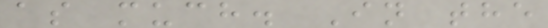as much. In the
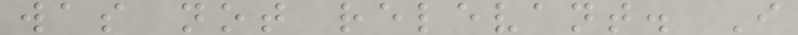was not relevant. I
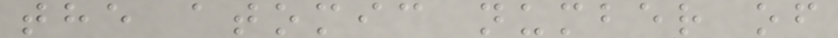the atomic number of
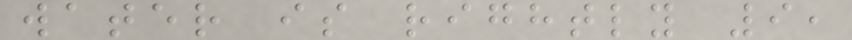water is rightly 9,
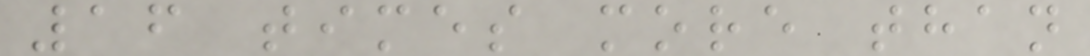16 times more than
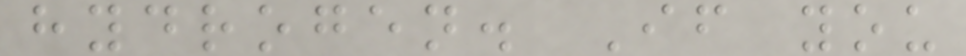hydrogen. If you
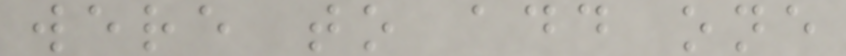were to add one
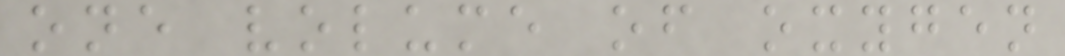one volume of oxygen
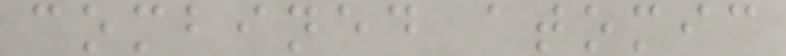combined atomic
